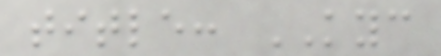title: KYC
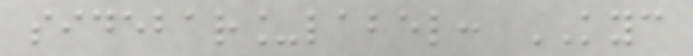sidebar_label: KYC
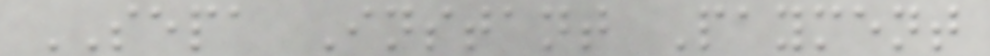SEPA Instant Payment
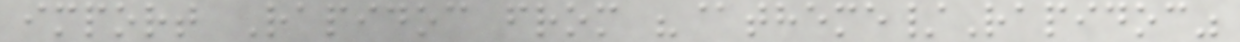import Rapidoc from "@theme/Rapidoc"
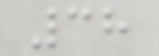38
